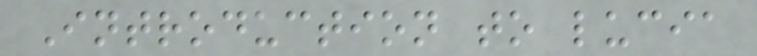Introduction to lucia
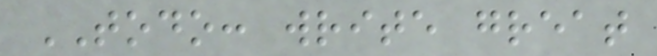TODO: write great
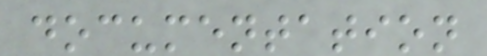documentation
